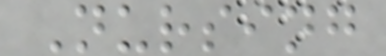Nursing
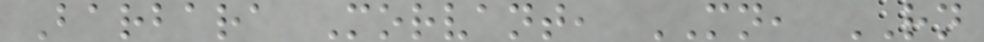Barbara Morvant, MN, RN
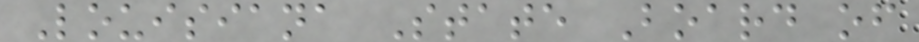Louisiana State Board of
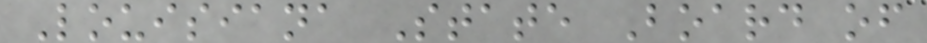Louisiana State Board of
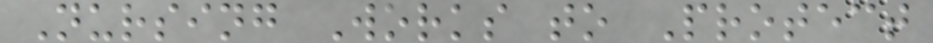Nursing Works to Protect
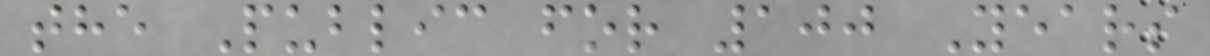the Public for 100 Years
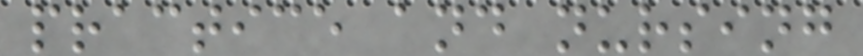practice and nursing
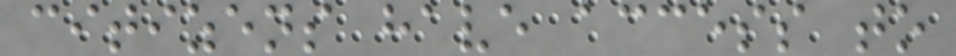citizens have access to
